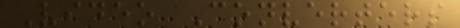Video Converters
